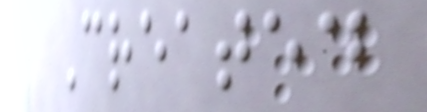Created
